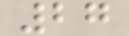27
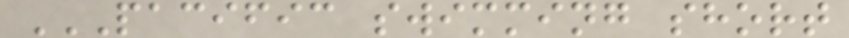PACIFIC SWIMMING SHORT
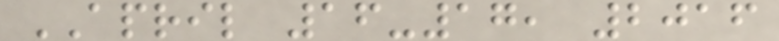APRIL 16-17, 2016
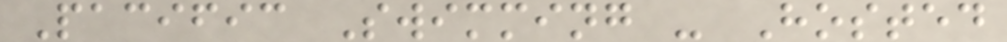Pacific Swimming - Hosted
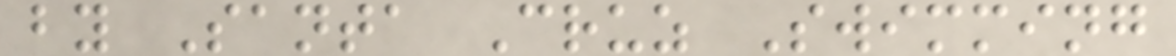by Santa Cruz Swimming
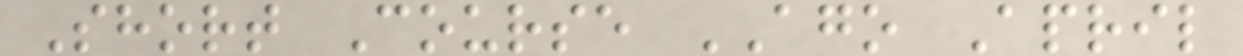Short Course AGO April
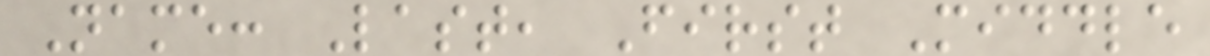Name: Last, First Middle
